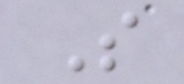S
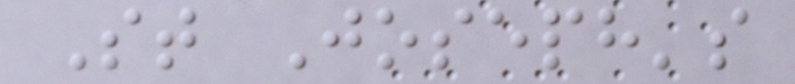St Joseph's
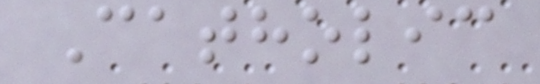Catholic
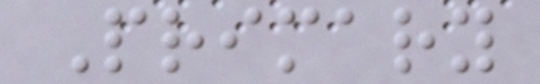Primary
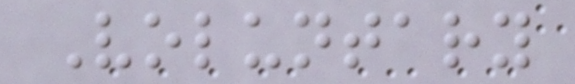Voluntary
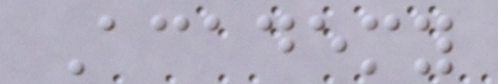Academy
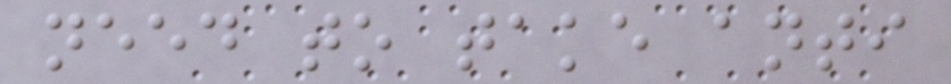need to take anti
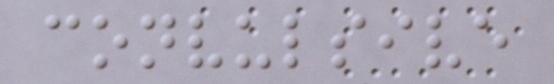convulsive
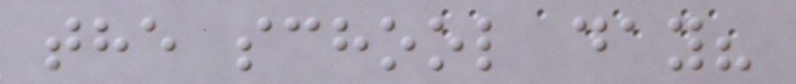the school day?
